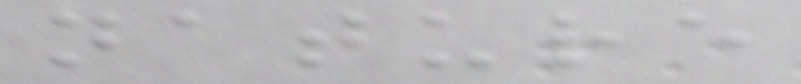nature
